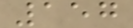157
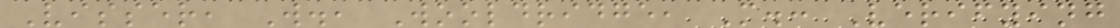Visser, W., Wooldridge, M.: Verifying
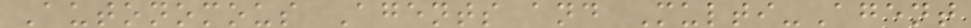Autonomous Agents and Multi-Agent
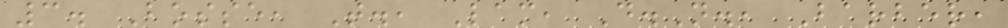3. Bosse, T., Lam, D.N., Barber,
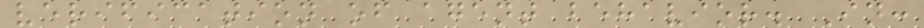verification of agent behavior. In:
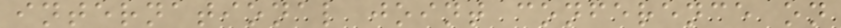international joint conference on
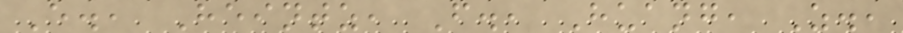E., Heintz, F., Huang, Z.,
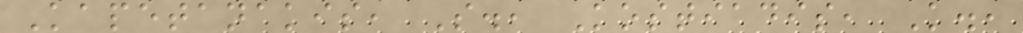Kapetanakis, S., Kostiadis, K.,
